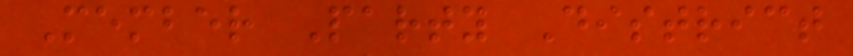Member Party District
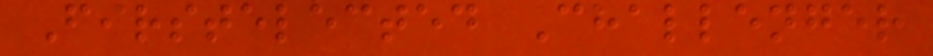Firstelected Challenger
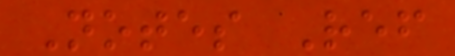Notes Ref
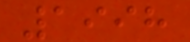1998
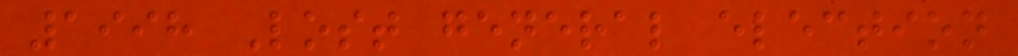1998 Lost general election
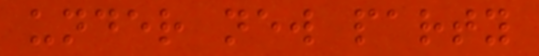under new party
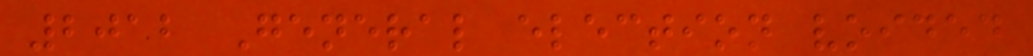2012 General election voided
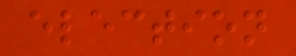election
